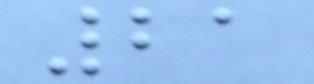21
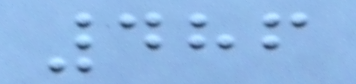486
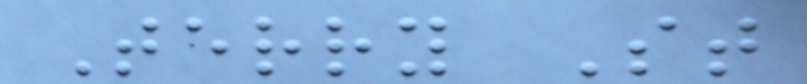Terry St
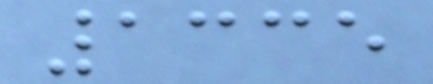1335
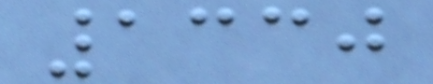1330
